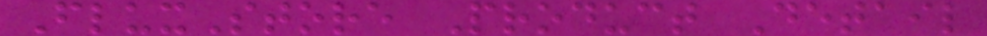FluxStore Product Detail
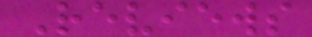Reviews
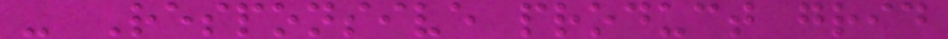- Responsive product grid
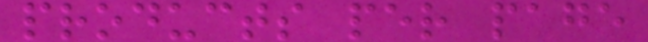products per page
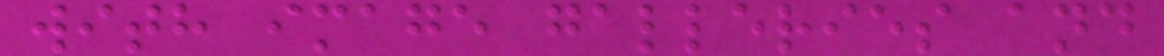with image galleries and
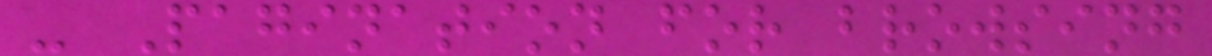- Pagination for browsing
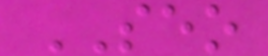SEO
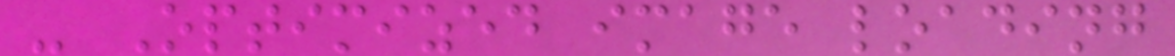- Optimized image loading
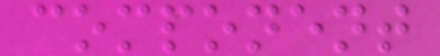component
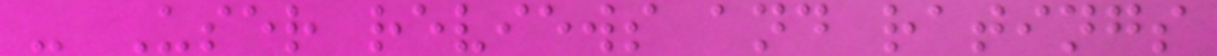- User reviews and ratings
